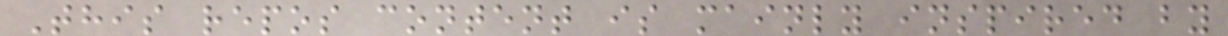This repos content is mainly inspired by
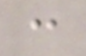:
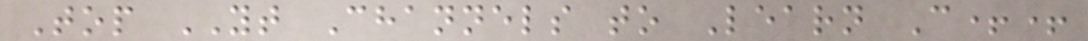Top YT Channels to Learn C++
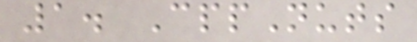1. CppNuts
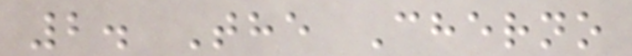2. The Cherno
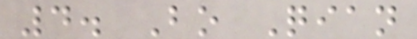4. Bo Qian
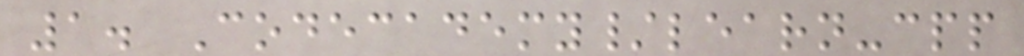1. Codecademy/learn-cpp
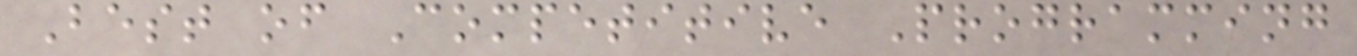Best of Competitive Programming
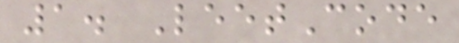1. LeetCode
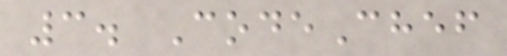3. CodeChef
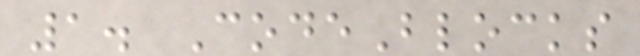1. CodeBlocks
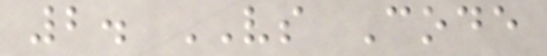2. VS Code
